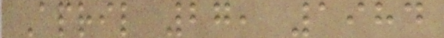April 27, 1984
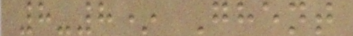8-8* Ghent
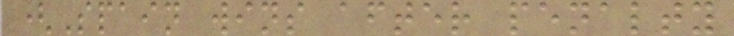(Spain wins after penalty
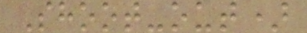Shoot-out)
